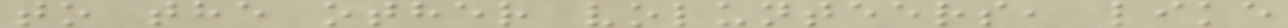to the other volunteers, like
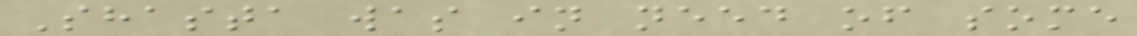Shasta was in need of some
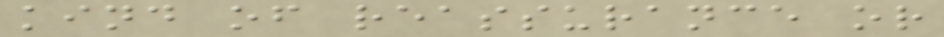kind of reassurance or
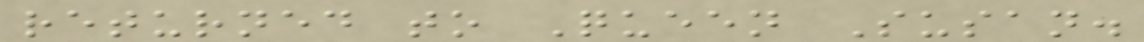returned to Queen Susan.
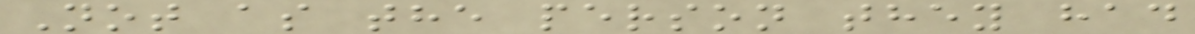Not as the person they had
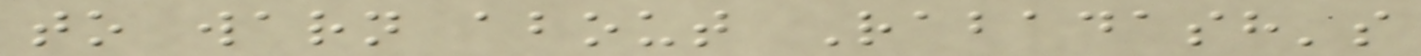to warn about Rabadash's
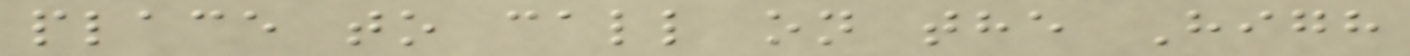place to call on the High
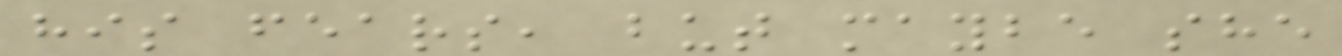his fears, but maybe she
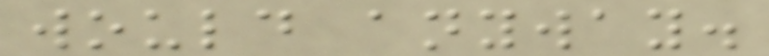would anyway.
